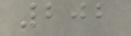202
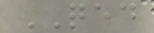QED
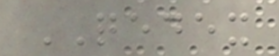QEDEX
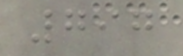797
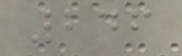246
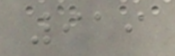919
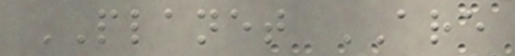PLANET ARE
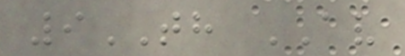9TH AV
